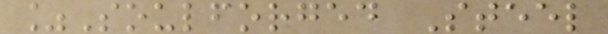%Soulforged Steel
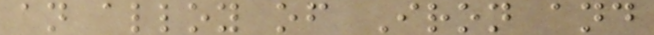an alloy of Iron and
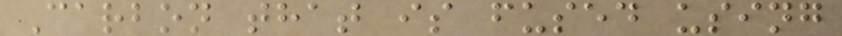Carbon that is fused using
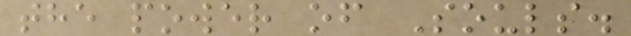the power of Souls.
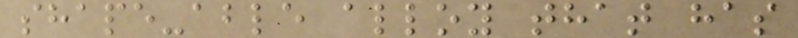shape-able alloy that has
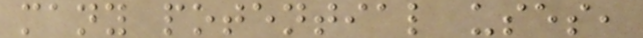many potential uses,
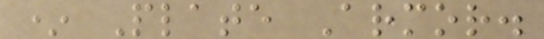* Plate Armor.
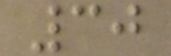30
